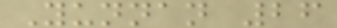Yunnan 26
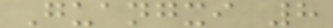Guangxi 8
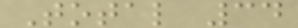Total 34
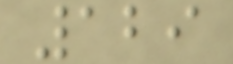129
